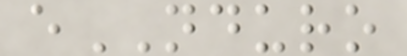eNDURO
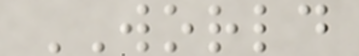WORLD
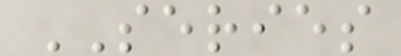SERIES
